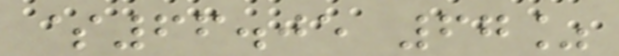$66.05 67%
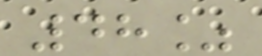48%
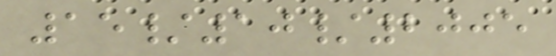15/10/2005
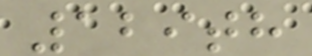129th
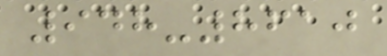948-8610
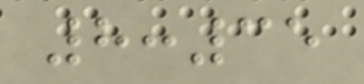8:35
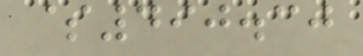$490.30
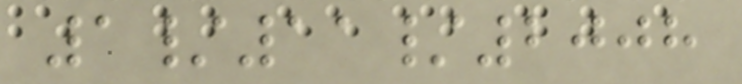1/11/2008
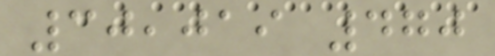30,019 470
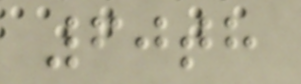60th
